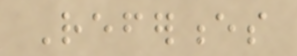References
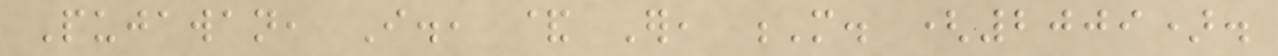Pujawan, I., & Er, M. (2009).
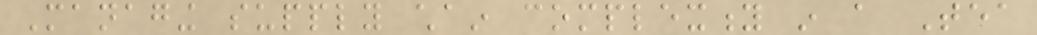Managing supply chain complexity in a Tea
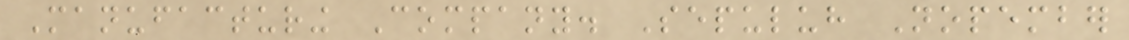Manufacturing Company. Sepuluh Nopember
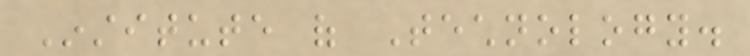Institute of Technology.
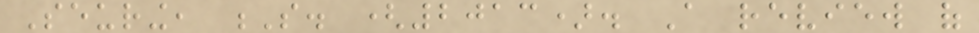Seuring, S. (2013). A review of
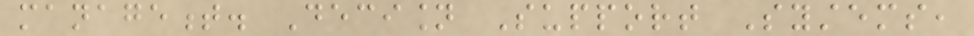management. Decision Support Systems,
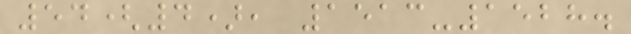54(4), 1513-1528.
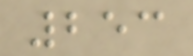253
